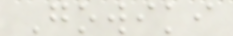Gowiki
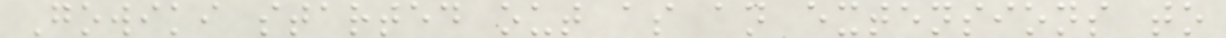Gowiki started out as an extensions to
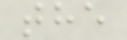the
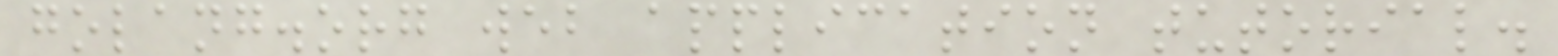golang.org web application tutorial.
